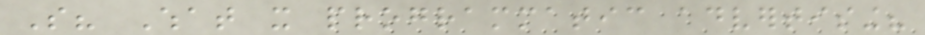So? What it programmatic advertising?
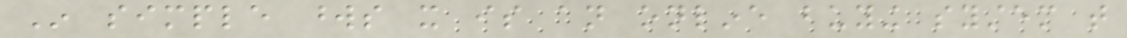In simple words it is an online buying system that
